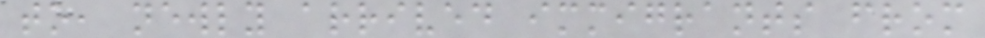to, newly arrived immigrants from
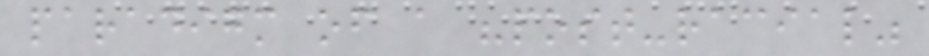paradigm of a "post-racial"
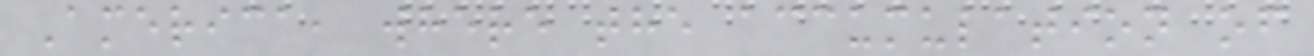America, where the accumulation of
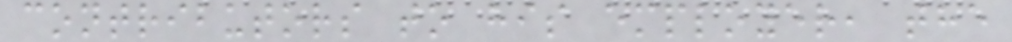contributors to his employer, the
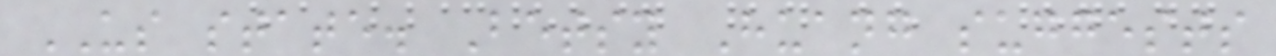US state. Betsy Huang suggests
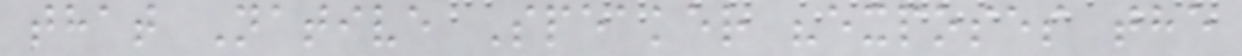that Native Speaker "exposes the
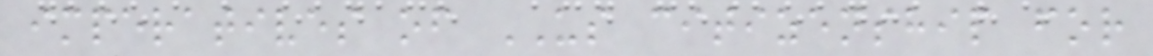imperatives of US citizenship for
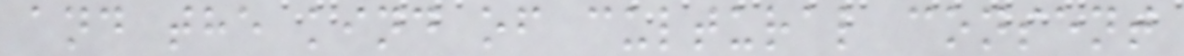and the kind of cultural consent
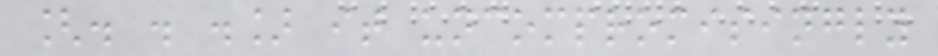[. . .] it uncompromisingly
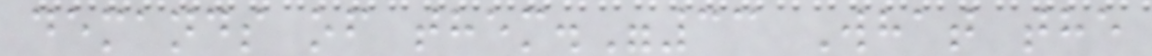demands of them."33 What the
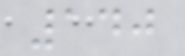140
